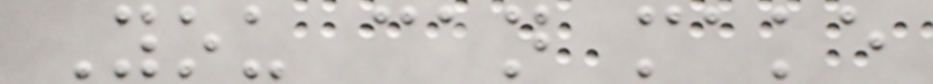You can make
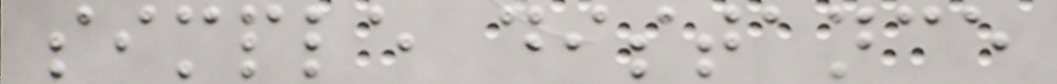simple distance
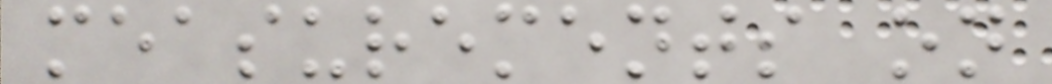measurements on
